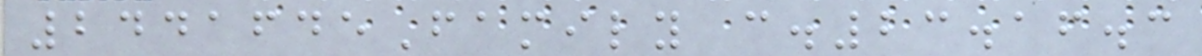2441645Family c.23.16.3
